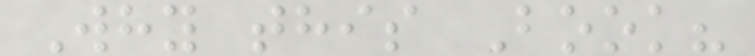Why this Book?
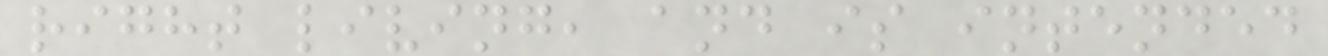right living, and is intended
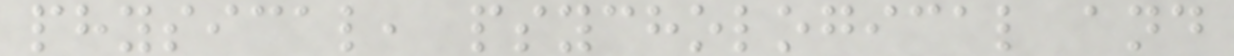physical, psychological and
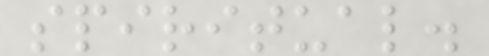spiritual.
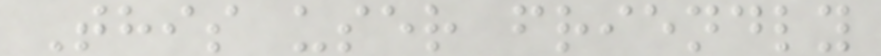This user friendly
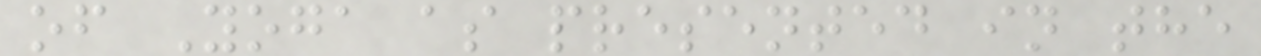of Yoga as presented in the
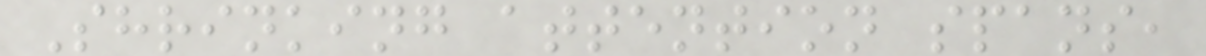Shrinking attention spans,
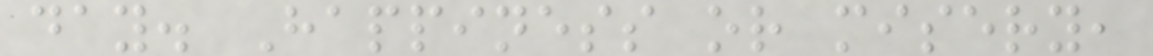day. Happiness or misery,
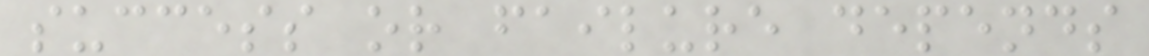success or failure depends
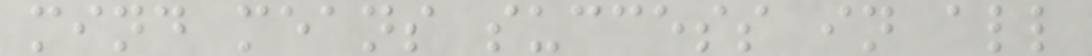mind means success in all
